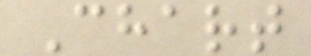Chart
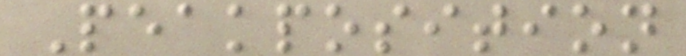Peakposition
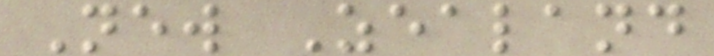New Zealand
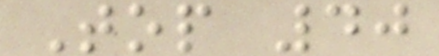Top 40
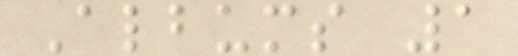Albums 1
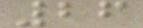26
